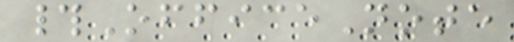#OfficeNote
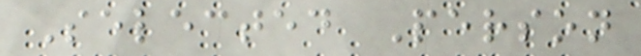Selected Person
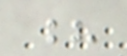?
